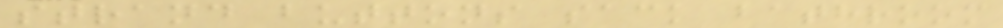strand buttons sack bathroom
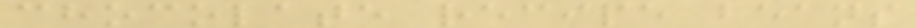chocolate recipe beans
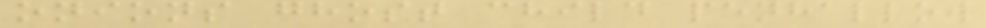onions ghost child penhallow
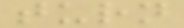turn
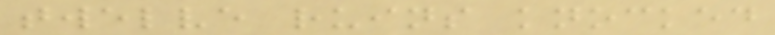twelve ruins knocked
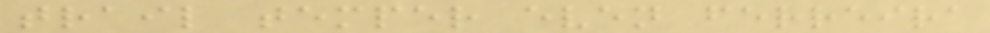trail temper even ferreira
